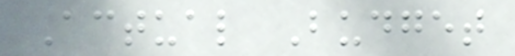Actual Budget
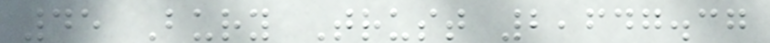45 Bury Trust 2,647.37
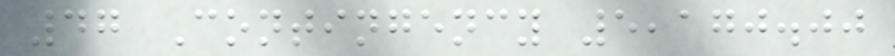47 Contingency 5,170.00
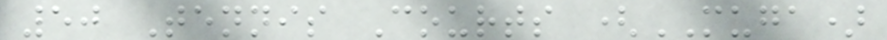50 Tennis Courts (MUGA)
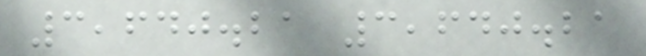3,640.21 3,640.21
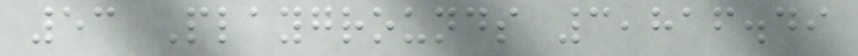53 Playgrounds 3,816.49
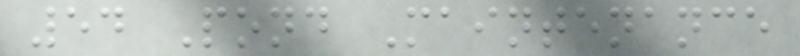54 Pond Maintenance
